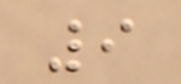9
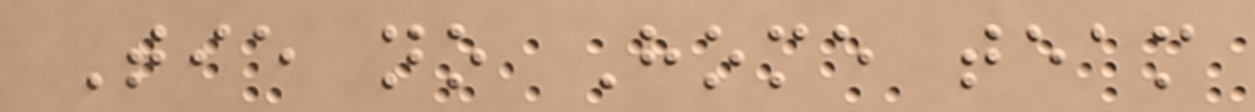Tie no Home team
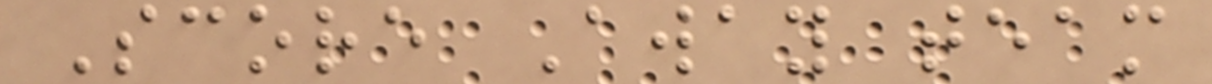Score Away team
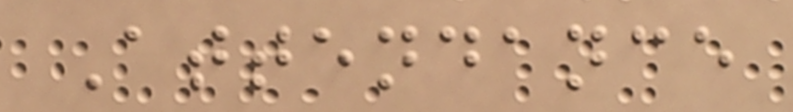Attendance
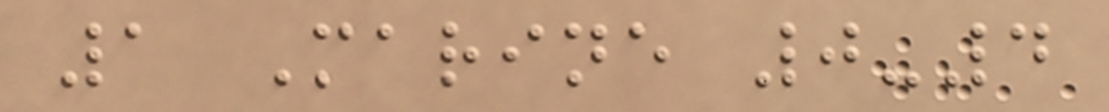1 Marine 0-4
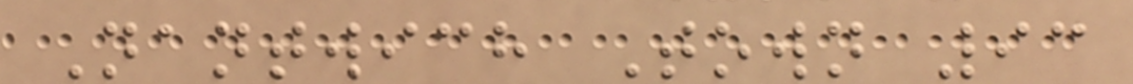Nantwich Town 93
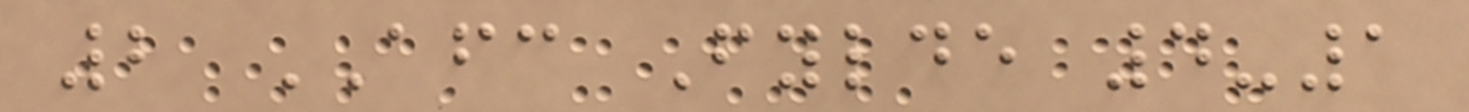2 AFC Fylde 4-1
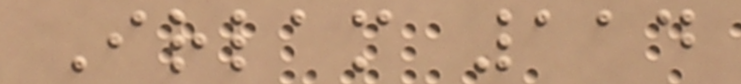Irlam 114
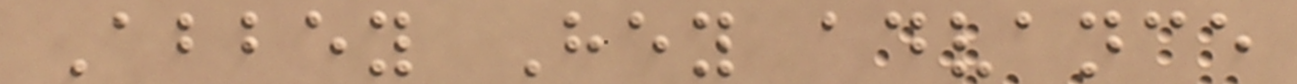Abbey Hey advance
